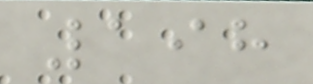198
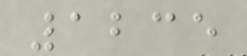1235
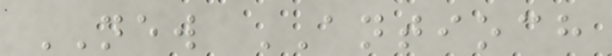NEW ANTIOCH
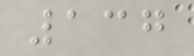137
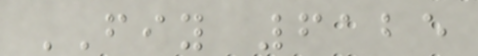FIY 6125
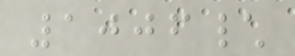1006\
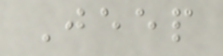Jeep
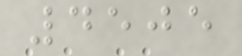4505
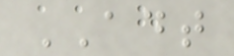ADT
